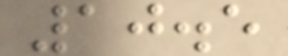10.5
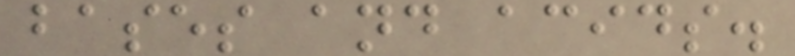bases and acids.
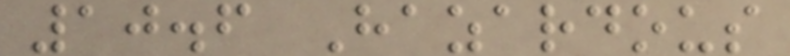10.6 Hazardous
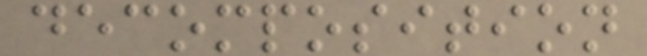decomposition
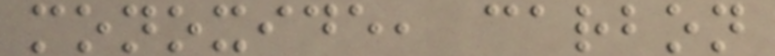monoxide, carbon
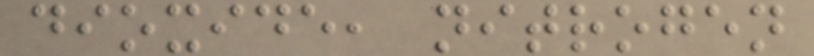dioxide, nitrogen
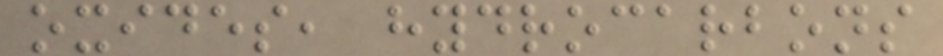oxides, hydrocarbons
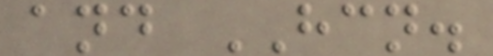and HCN.
